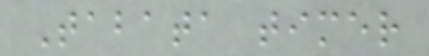Tabata timer
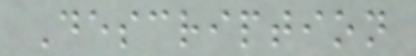Description
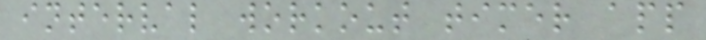interval workout timer app
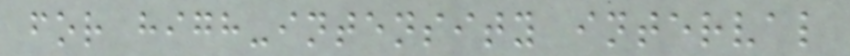for high-intensity interval
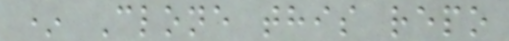* Clone this repo
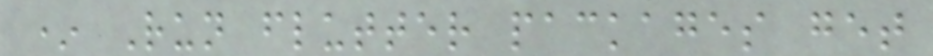* Run flutter packages get
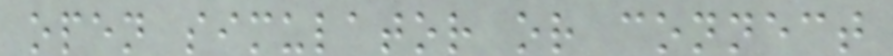open simulator or connect
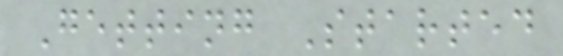Getting Started
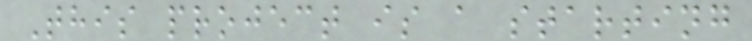This project is a starting
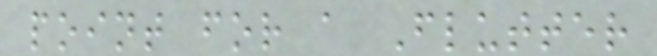point for a Flutter
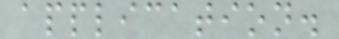application.
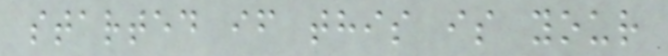started if this is your
